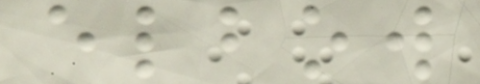elbow
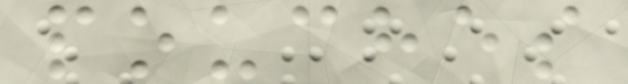pouches
